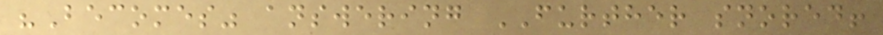"Becomes" answering FURTHER snored!
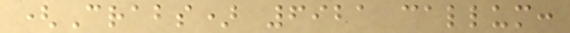(Crabs) 6921 callum:
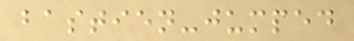bastien-jumped
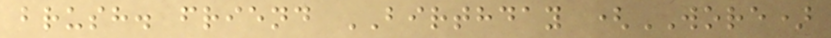brush. friend BIRTHDAY (WORE)
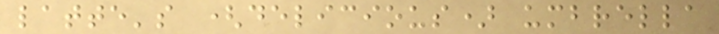latte's (delicious) umbrella
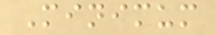Minimum
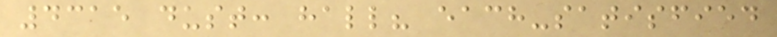4315 dust: hall? each-satisfied
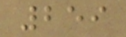259
